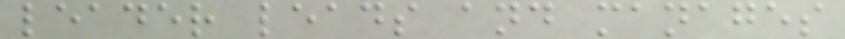leader leads and manages
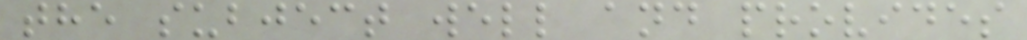the subject well and provides
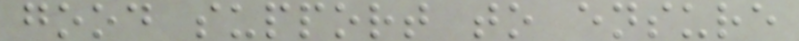good support to ensure
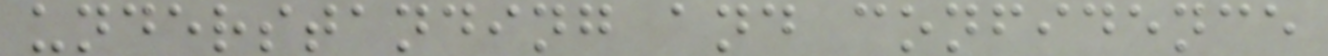understanding and confidence
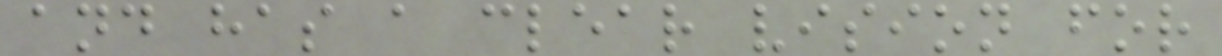and has a clear vision for
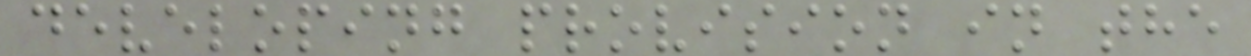developing provision in the
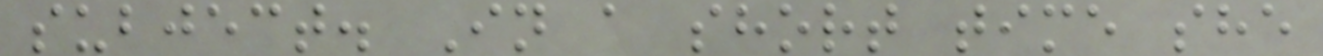subject. In a short time she
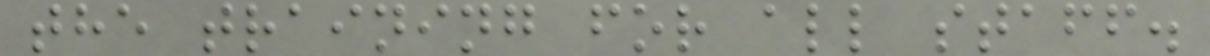the training for all staff.
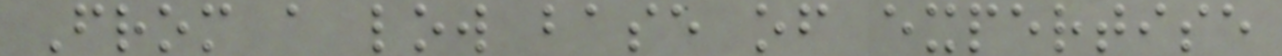From a low base of expertise
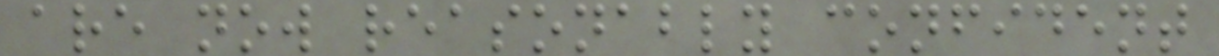are now reasonably confident
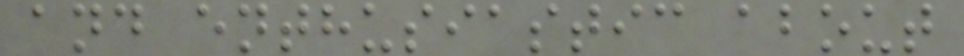and enthusiastic about
